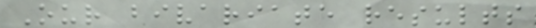Our bivariate results
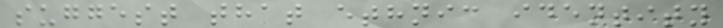suggest that ethnic identity
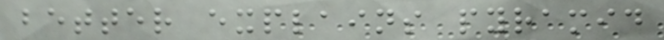better explains pyramid
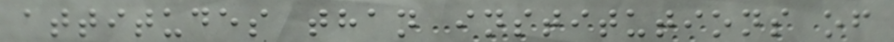attitudes than institutions of
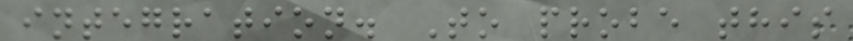integration. To probe this
